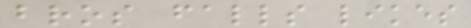bros falls likes
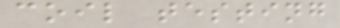coil testing
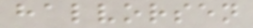halvorsen
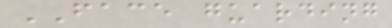FACE guarding
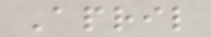April
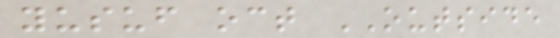yusuf oct OUTSIDE
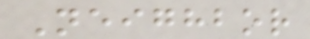Neighbor
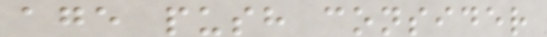age push consider
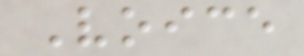Voice
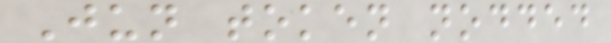Jun token nodded
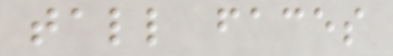tall faces
